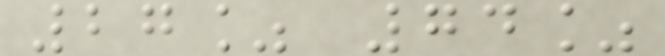27% 74%
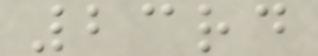23rd
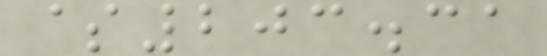$203.31
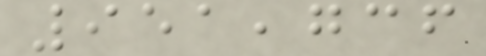951,736
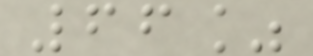66%
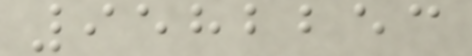9582253
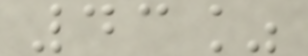43%
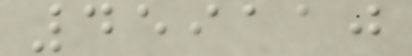459110
